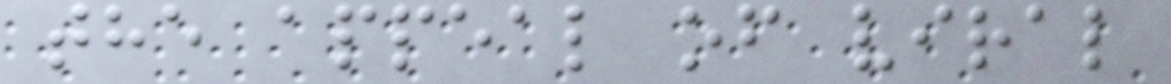the appeal of viral
